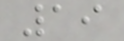19
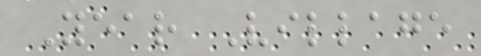Year Village
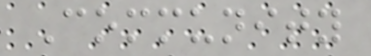Community
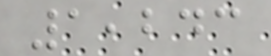1,243
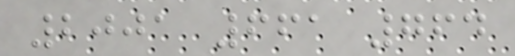2001 661 764
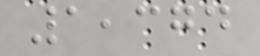1,374
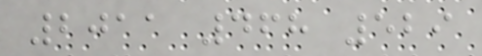2011 468 529
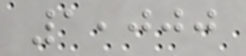1,000
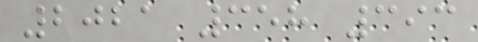2021 358 393
